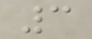3
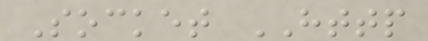Socket HTTP
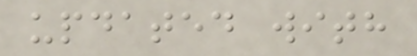updated with
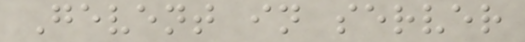Gevent in server
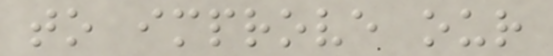to improve our
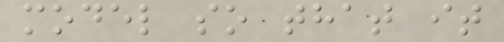model so that it
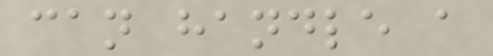can handle a
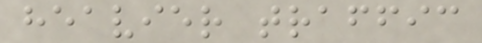heavier traffic
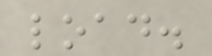load.
